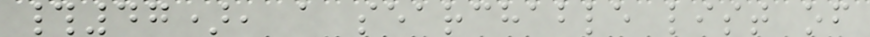#47), a searchable list of
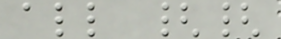all {{
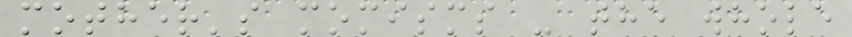mother's momisms - the whole
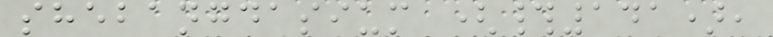shebangdasium (#141),
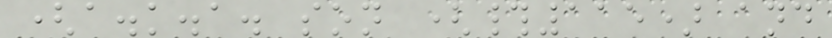(a.k.a. son (#115) and
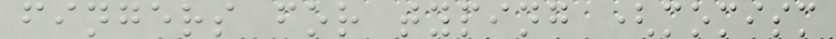fingers for typing (momism
